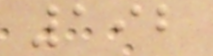192
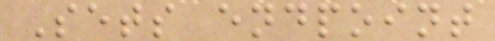Sets endpoint
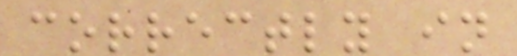correctly in
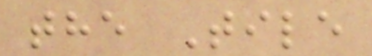the Tile
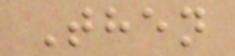Then
